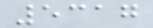5317
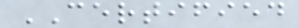CERTIFIED
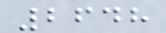2648
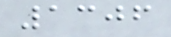1306
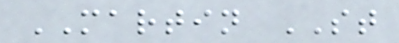MARTIN ST
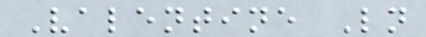Valentine Ln
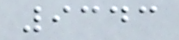9343
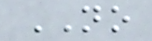NO
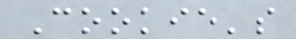Cookie's
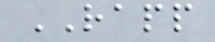RAPP
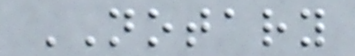NOTARY
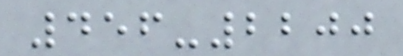456-2200
